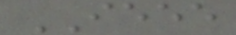IEEE
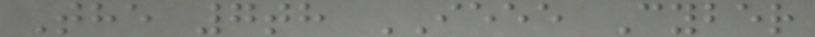The 7th IEEE Cyber
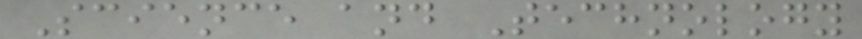Science and Technology
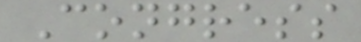Congress
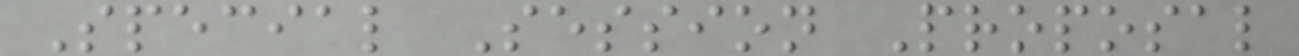Special Session Proposal
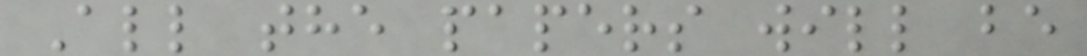All the papers will be
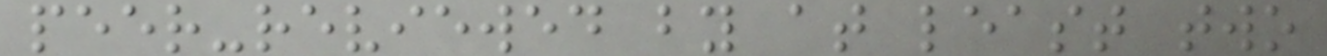peer-reviewed by at least two
